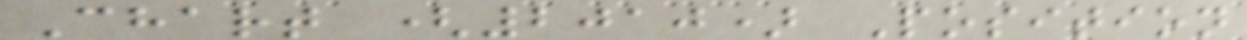Chart (2010) Position
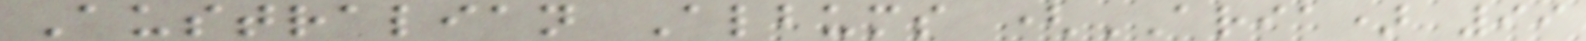Australian Albums (ARIA) 99
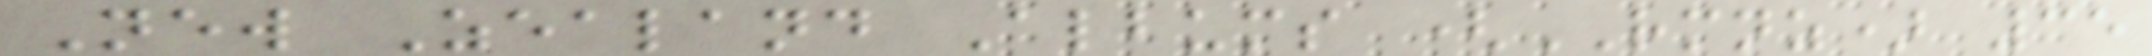New Zealand Albums (RMNZ) 35
